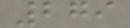279
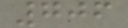706
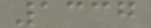1337
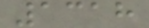1318
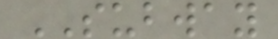SUBWAY
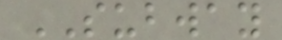SUBWAY
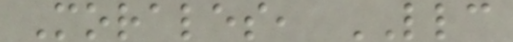Morales, LLC
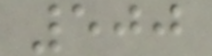500
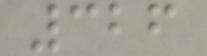326
